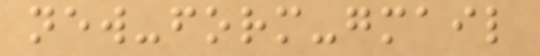new-form-gmail
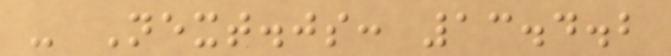- Next.js: 13.4.2
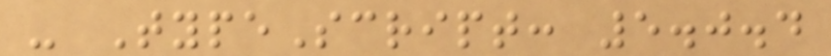- TypeScript: 5.0.4
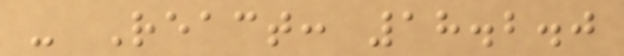- React: 18.2.0
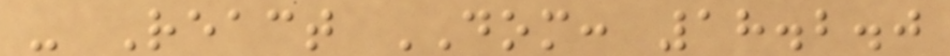- React DOM: 18.2.0
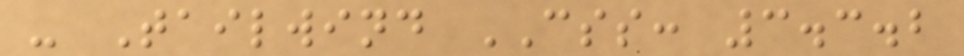- Tailwind CSS: 3.3.2
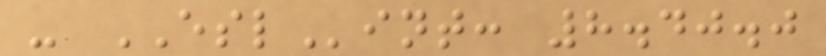- ESLint: 8.40.0
